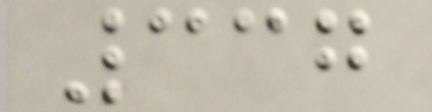337
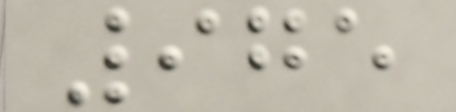975
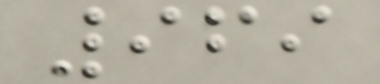969
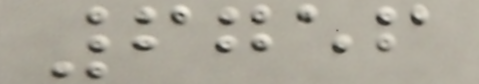6756
